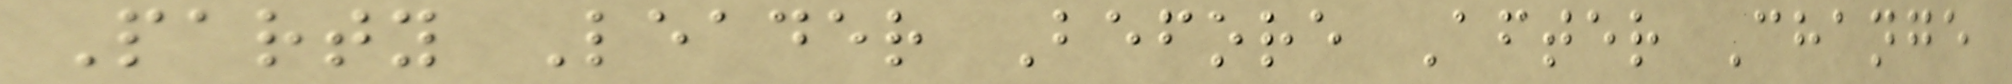Party Leader Before After Change
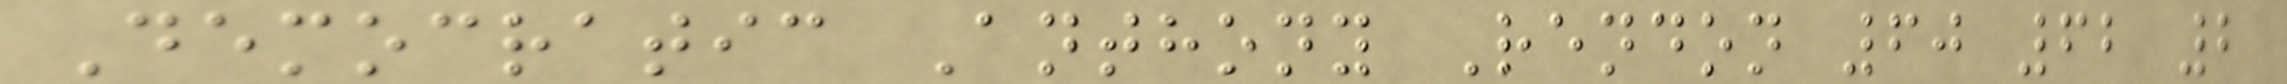Democratic Anthony Rendon 60 62 2
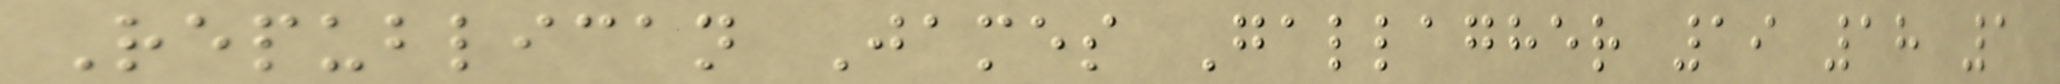Republican James Gallagher 19 18 1
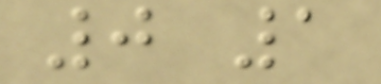0 1
